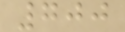700
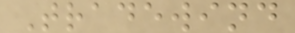Tradewind
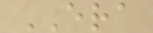ERA
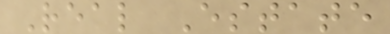Real Estate
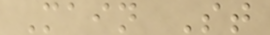Main St
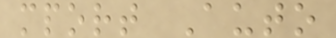mport Auto
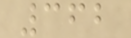362
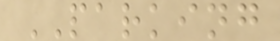PARKING
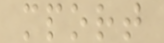mport
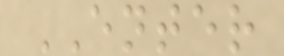ENTER
